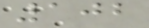102
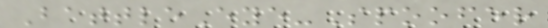BattleEye-Spoofer
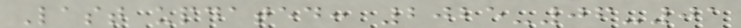Last updated: 2025-06-01
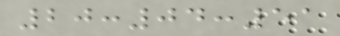20:04:51
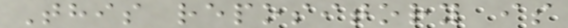This repository is
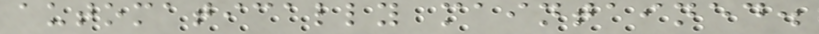automatically maintained.
